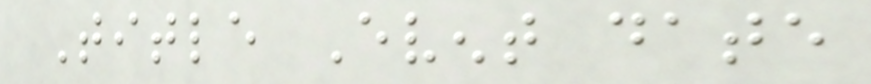Title Event date
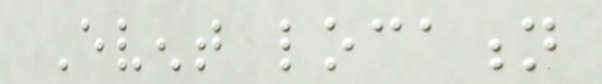Event location
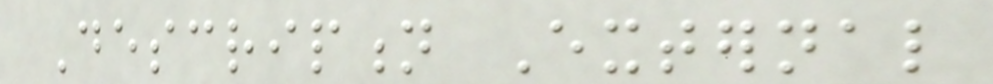Description External
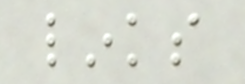links
